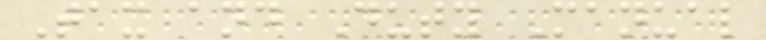Tax and Duty Manual
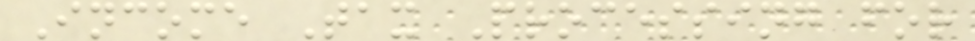Income Tax Processing for
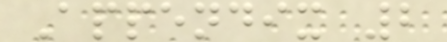Appendix 2
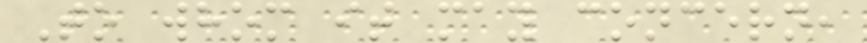To whom it may concern,
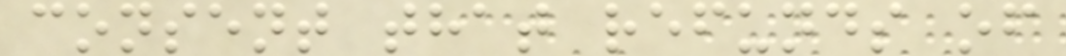consent that refunds of
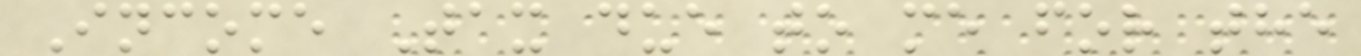Income Tax due to me for the
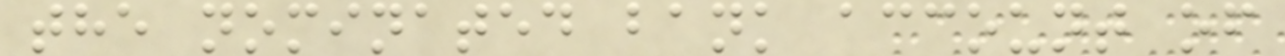the nominated bank account of
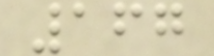167
